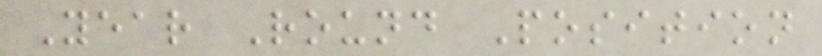Year Round Position
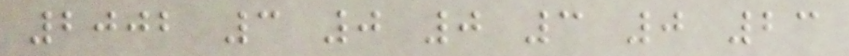2002 3 0 0 3 0 23
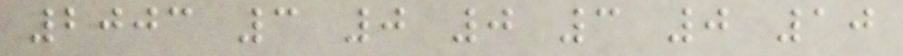2003 3 0 0 3 0 10
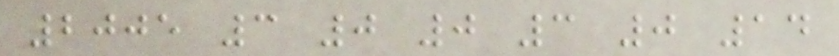2005 3 0 0 3 0 14
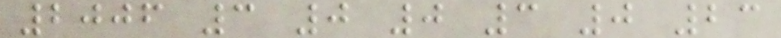2006 3 0 0 3 0 23
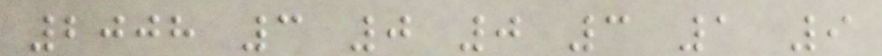2008 3 0 0 3 1 9
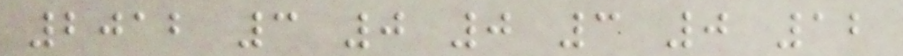2012 3 0 0 3 0 12
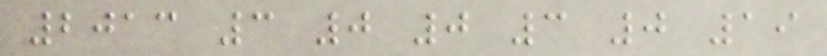2013 3 0 0 3 0 19
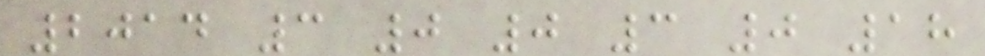2014 3 0 0 3 0 18
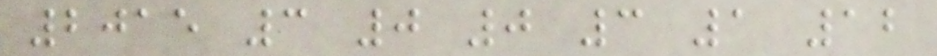2015 3 0 0 3 1 12
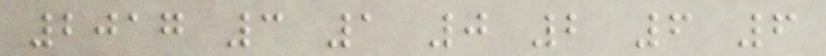2017 3 1 0 2 6 6
